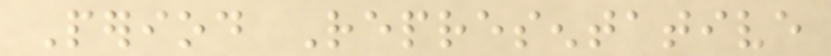Period Representative
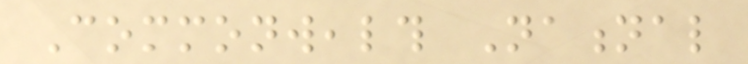Commonwealth National
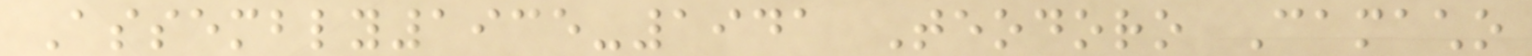Assembly1935-1941 Teodoro Camacho
